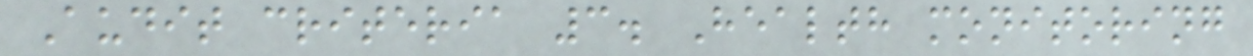Audit criteria 3. Health monitoring
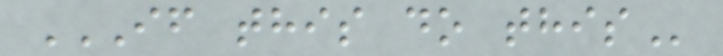IF THIS DO THIS
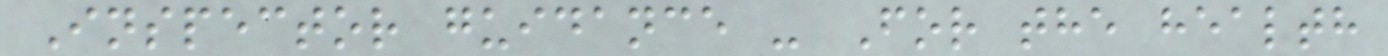Inspector guidance - For the health
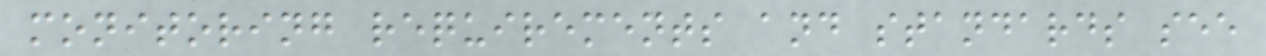monitoring requirements and standards see
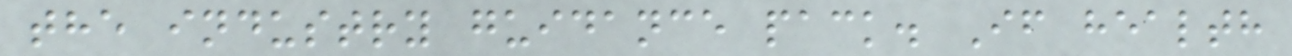the industry guidance pack. If health
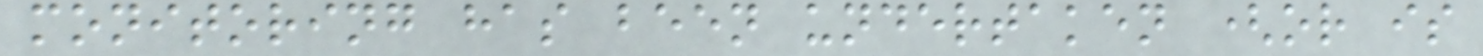monitoring has been undertaken (or is
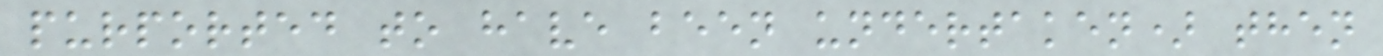purported to have been undertaken) then
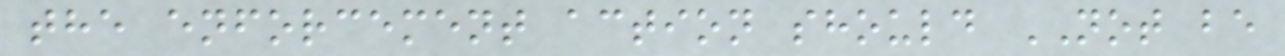the enforcement action should NOT be
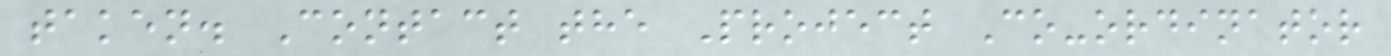taken. Contact the Project Co-ordinator
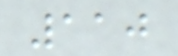110
